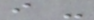i -
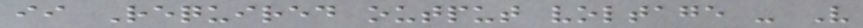ii Required output voltage - V
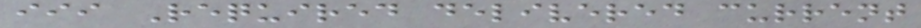iii Required delivered current
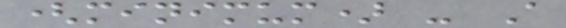(minimum) - A
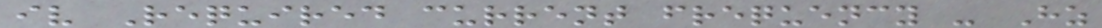iv Required current frequency - Hz
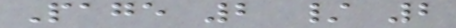Page 2 / 2
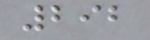292
